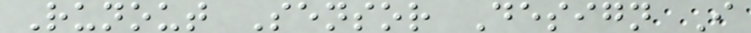Runout Sensor Design I
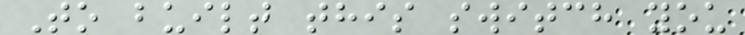To built this switch you
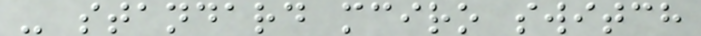- standard mciro switch
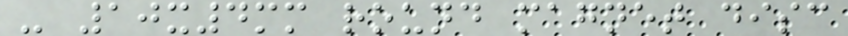- 10x4mm round magnet disc
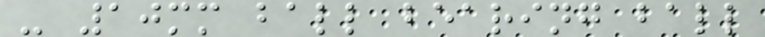- 10mm ball bearing ball
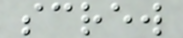screw
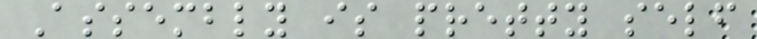Assembly is pretty self
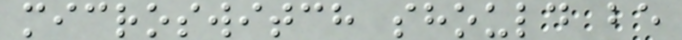microswitch should be
